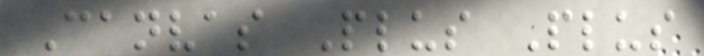Canvas Plus Plus
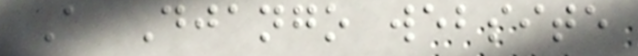A Django website
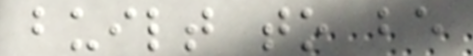built to be
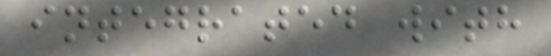integrated with
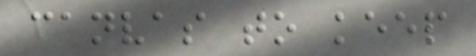canvas to keep
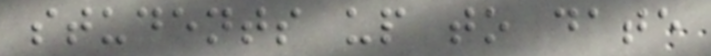students up to date
